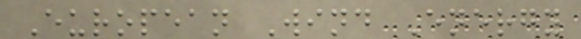European Wind Energy
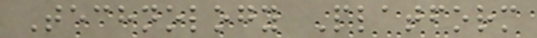Technology Platform
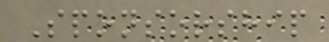Sponsorship
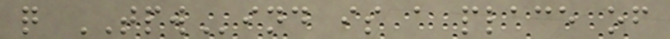q TPWind is a place of
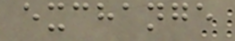exchange
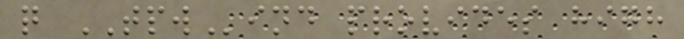q TPWind provides high
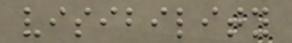visibility
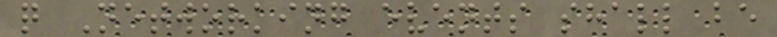q Networking events shall be
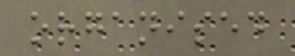organised
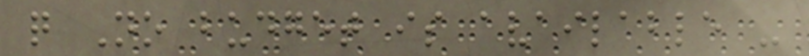q No budget is available -
